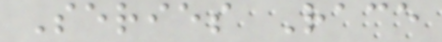Series Race
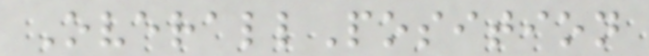OverallPosition
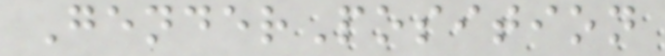GenderPosition
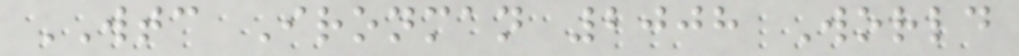WTC Ironman 2008 World
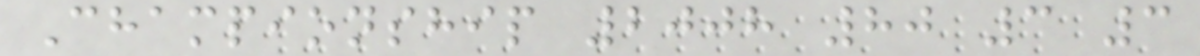Championship 2008 80 3 3
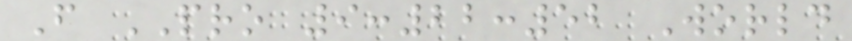F PRO 9:22:52 World
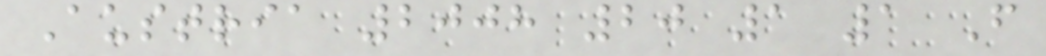Austria 2008 20 1 1 F
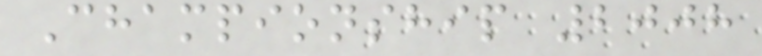Championship 2008
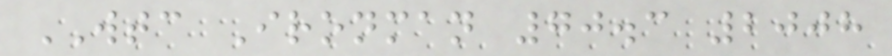WTC Ironman 70.3 2008
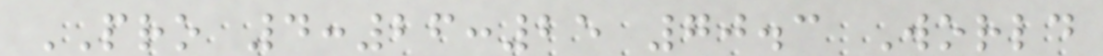PRO 4:26:25 70.3 World
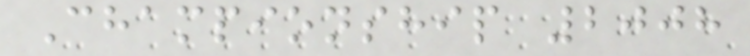Championship 2008
